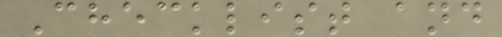Checklist and
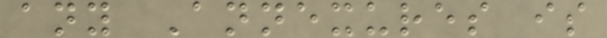any Annexures is
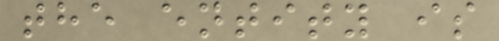the entity is
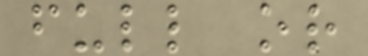full or
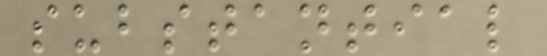substantial
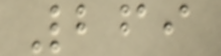269
